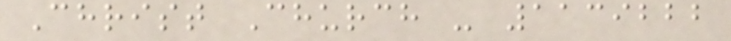Christ Church - 1139222
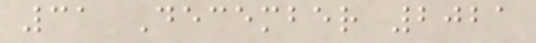31 December 2021
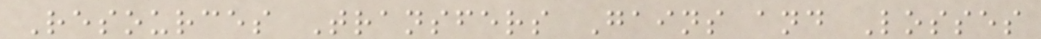Resources Transfers Gains and Losses
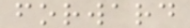forward
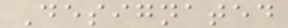Designated
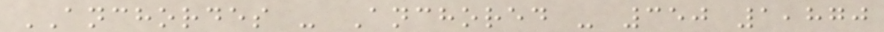ANCHORDES - Anchored - 350 1,870
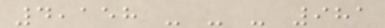4,158 - - - 981
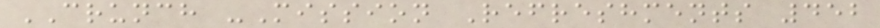CRUNCH -Mission Refreshments 452
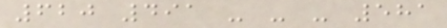620 491 - - - 581
